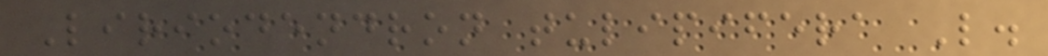Liriodendron tulipifera L.
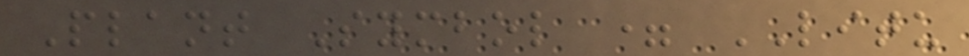Plant Symbol = LITU
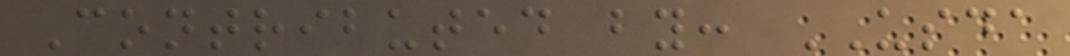Contributed by: USDA
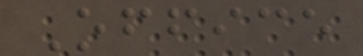Office
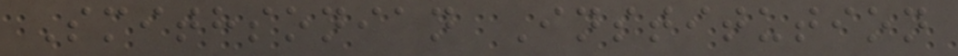Smithsonian Institution
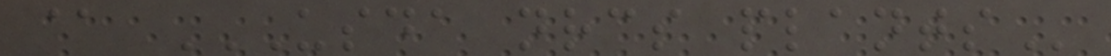@ USDA NRCS PLANTS
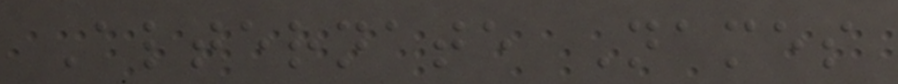Alternate Names
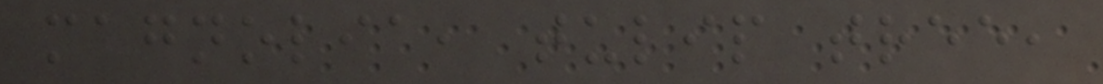magnolia, tulip tree,
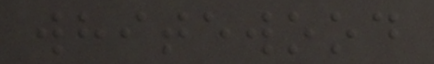whitewood
